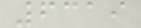6319
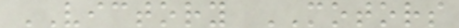VICTORY MOTORS
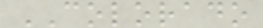COLORADO
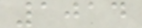1014
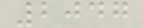2047
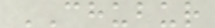CHUBUR
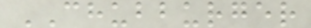CHUBBURGER
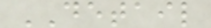DETAIL
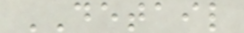DETAIL
